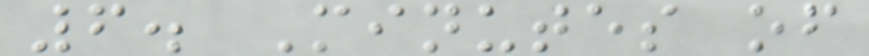6. Minutes of
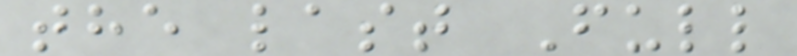the last Full
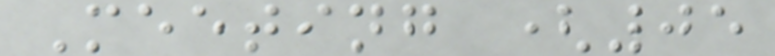Meeting (05
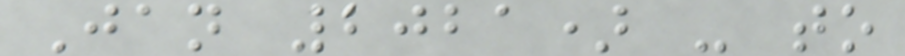Jan 2021) - to
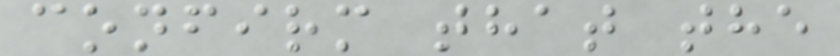confirm that the
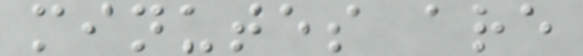minutes are
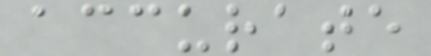accurate
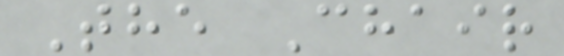The Chair
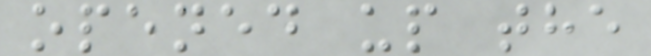opened up the
